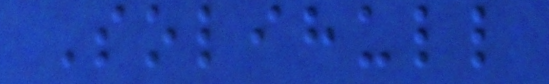Solihull
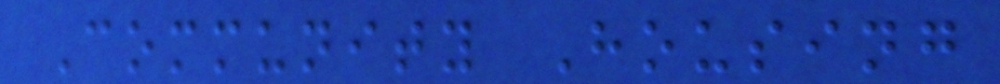Community Housing
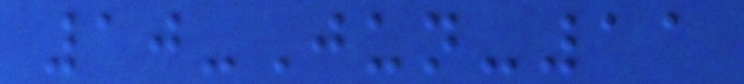10-Jun-11
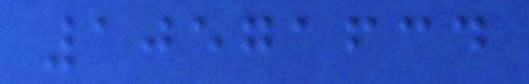10571634
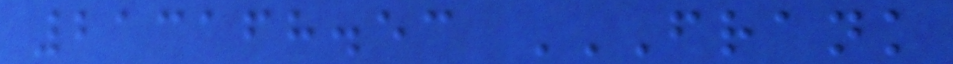213168.53 FRANK
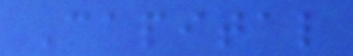Capital
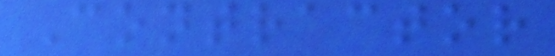Contractor
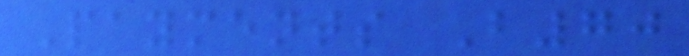Payments B70
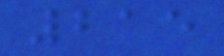215
